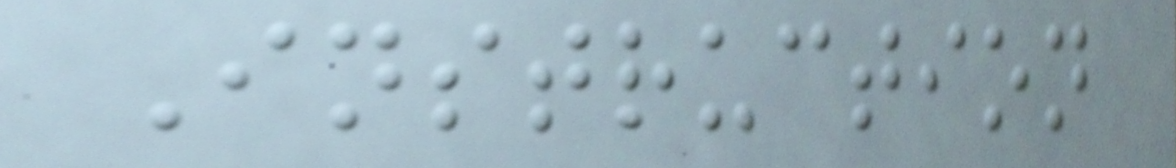Instruction
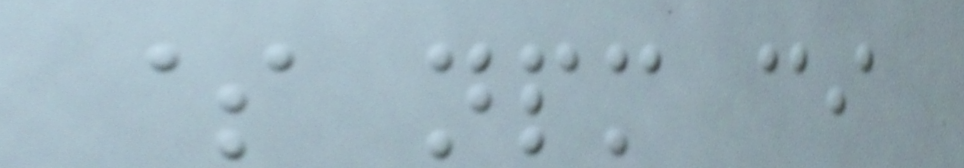$ npm ci
